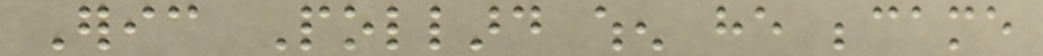Eric Pollard when he became
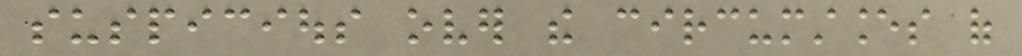suspicious over the circumstances of
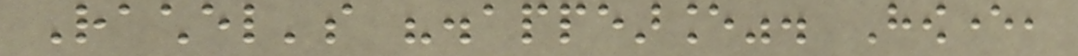Rachel's "disappearance". However,
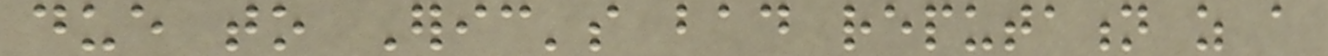due to Eric's bad reputation as a
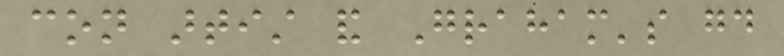con artist and Graham's good
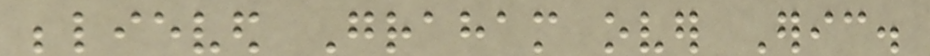believed Graham over Eric.
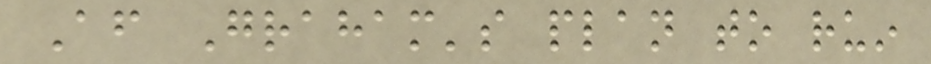After Graham's plan to ruin
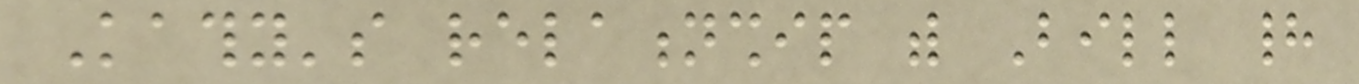Kathy's relationship with Bill had
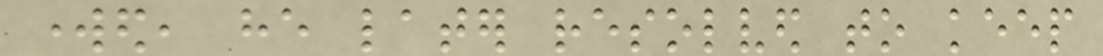worked, he later resolved to keep
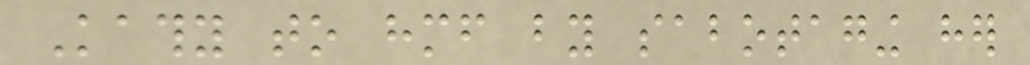Kathy to himself by sabotaging her
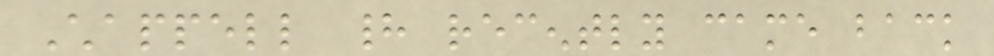Chappell had recently came back
